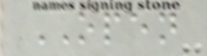OPEN
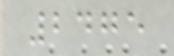2475
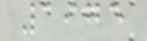1975
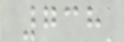738
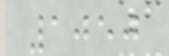1050
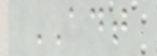ADT
